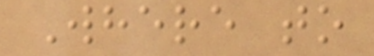Where to
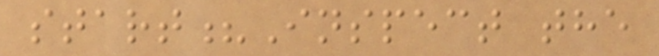start?Inspect the
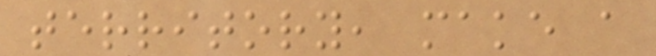territory, make a
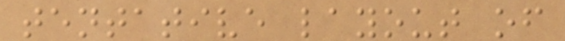tentative layout of
